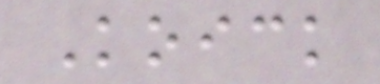Koick
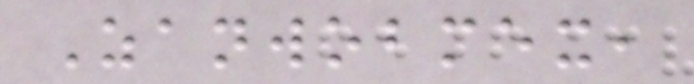Zanwobmex,
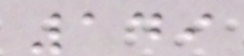149
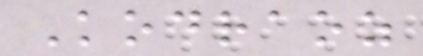Kodraoz
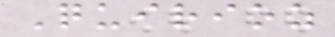Quirioz
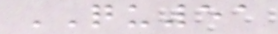QU51
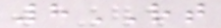8RT
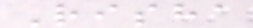Risha
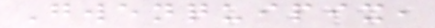Gwenquipix,
